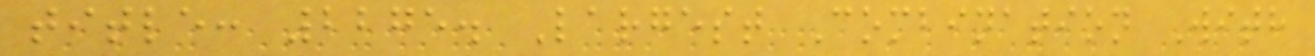title: 2275. Largest Combination With
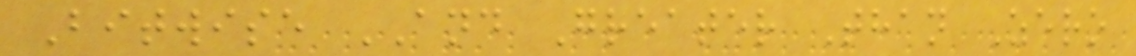Bitwise AND Greater Than Zero
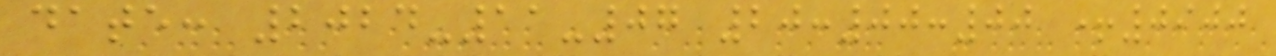date: 2024-11-07 20:00:00 +0900
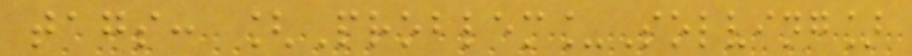tags: [Problem_Solving]
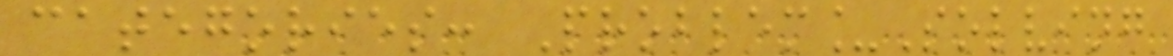categories: Problem_Solving
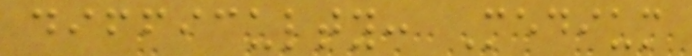difficulty: Medium
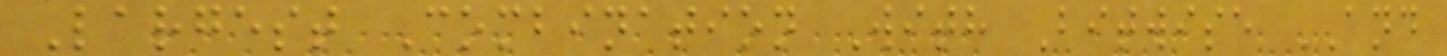Largest Combination With Bitwise AND
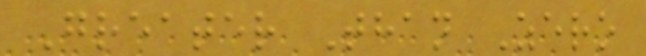Greater Than Zero
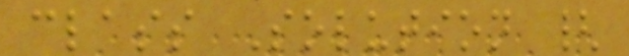class Solution {
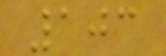103
